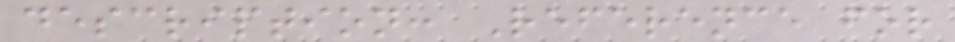description: Reference for
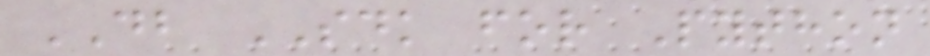DB SDK for Python
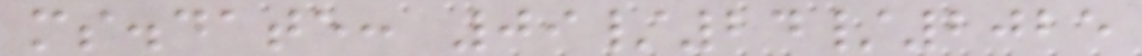ms.date: 09/24/2025
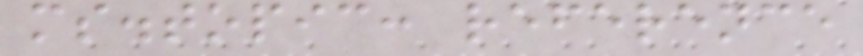ms.topic: reference
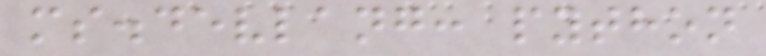ms.devlang: python
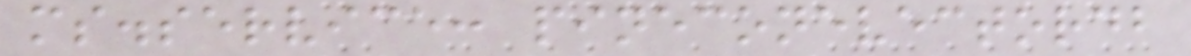ms.service: pineconevectordb
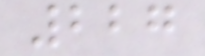227
